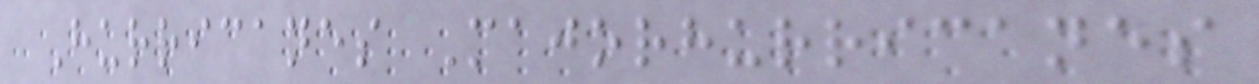Hurricanes Majorhurricanes
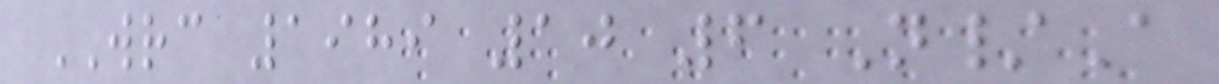WRC 1989 10 6 N/A
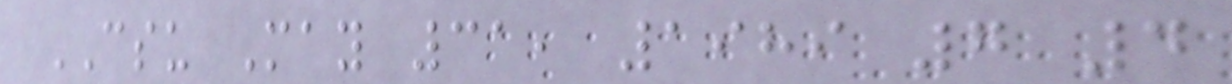CSU May 31, 1989 7 4
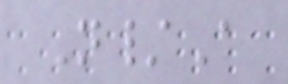N/A
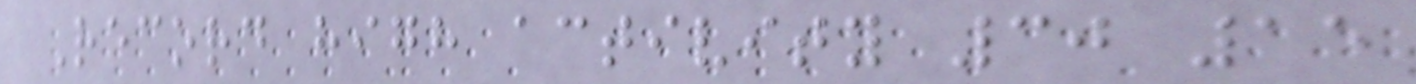Record high activity 30 15
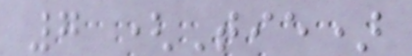7 (Tie)
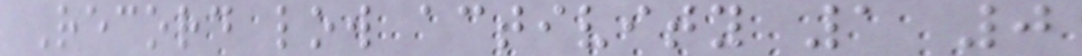Record low activity 1 0
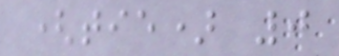(tie) 0
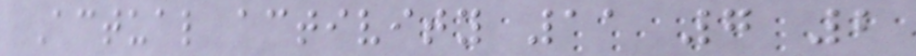Actual activity 11 7 2
